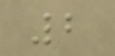2
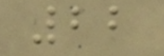22
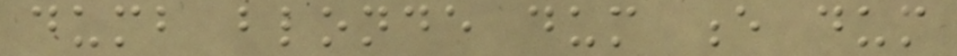dumb blonde dum e dum
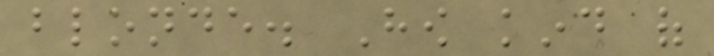blonde. How kind of
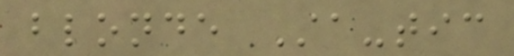blonde Sta-tic
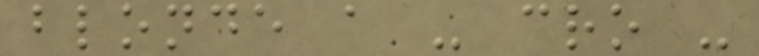blonde a - cro -
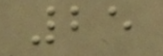25
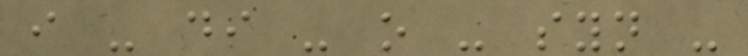i - di - o - syn -
